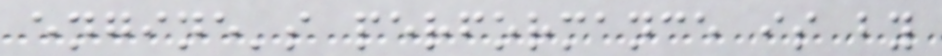engine's performance is by
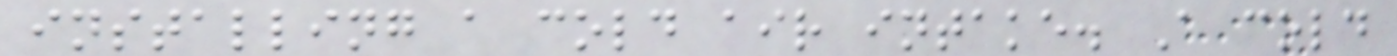installing a cold air intake. A cold
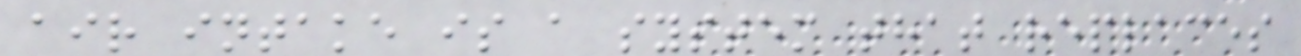air intake is a system that replaces
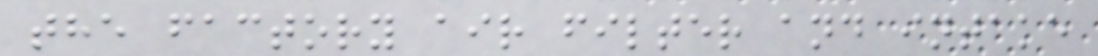the factory air filter and intake
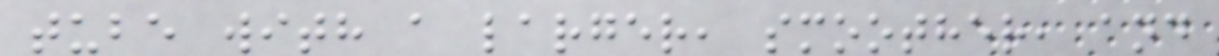tube with a larger, smoother, and
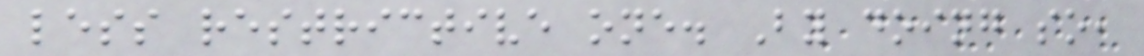less restrictive one. By doing so,
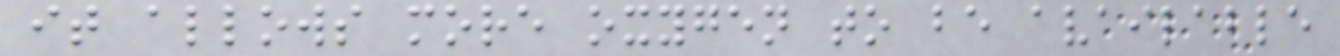it allows more oxygen to be available
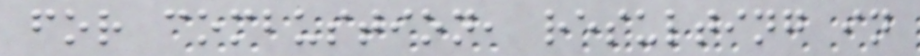for combustion, resulting in
